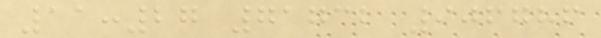11:27 71732 906786
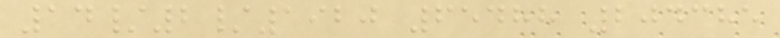14/2/1920 65488 204385
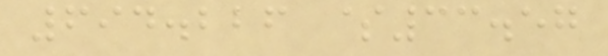694.226 $33.57
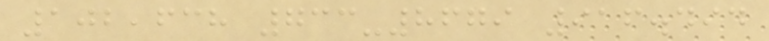102,638 733-8679 916.494
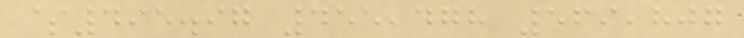$495.97 455,478 569,807
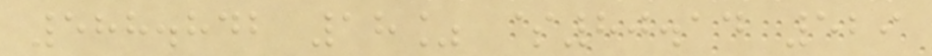588.842 18% $80.14 529
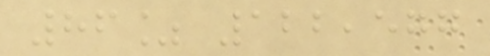86% 122,577
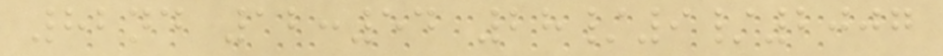82nd 12:54 28/9/2007
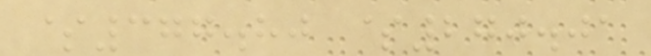$377.80 $270.01
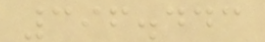396.443
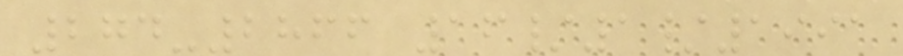274-2866 16/1/1991
